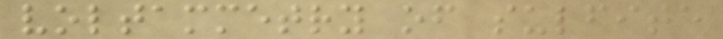voltammetry of sulfite
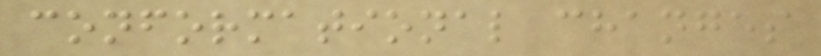conformational changes
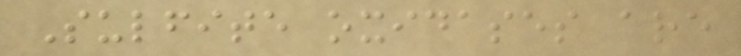Sulfite oxidases are
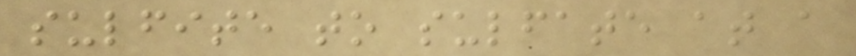sulfite to sulfate at a
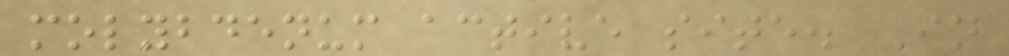molybdenum active site. In
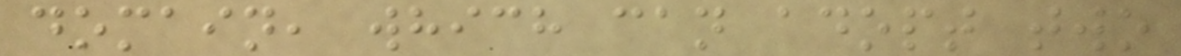domain, which can adopt two
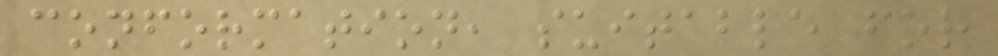conformation, suitable for
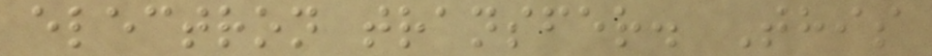electron transfer. This
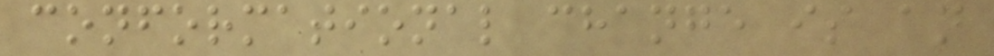conformational change is an
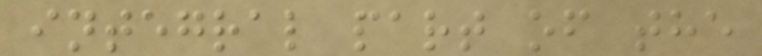integral part of the
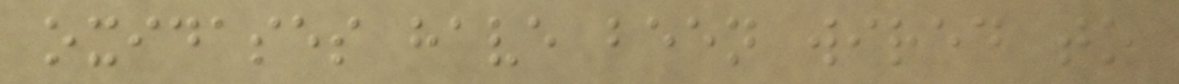oxidases have been wired to
